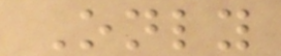Only
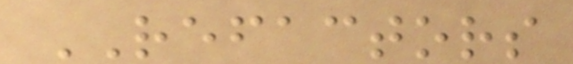REFACTORS
